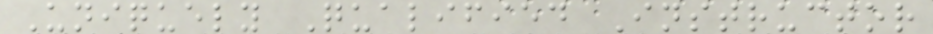Uniquely Qualified Instructor
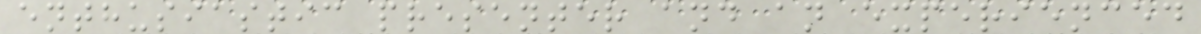enthusiastic presenter and an experienced
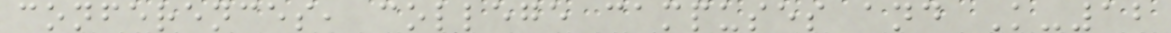conferences, college campuses and K-12
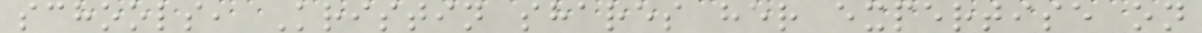schools, Kristin shares her expertise on
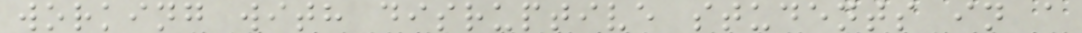working with disruptive students in a
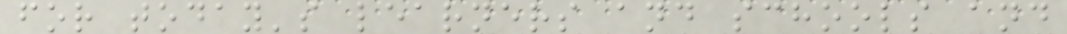for today's learners and schools and
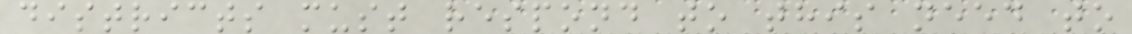districts must respond to this need to
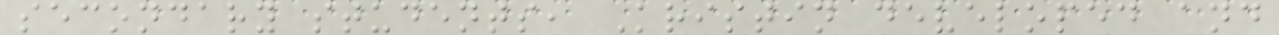secondary students, Kristin developed and
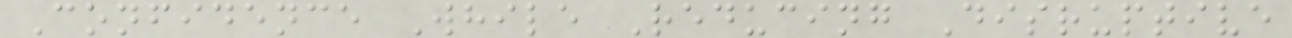Confidence While Reducing Disruptive
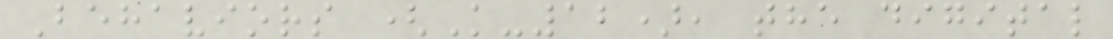Behaviors (K-12), the digital
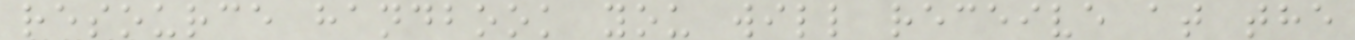resource handbook you will receive at the
